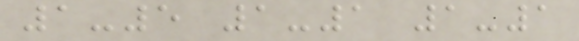1-5 1-1 1-1
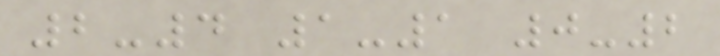2-4 1-1 0-2
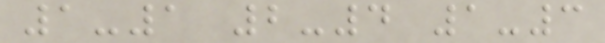1-1 2-4 1-3
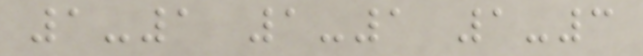1-1 1-1 1-3
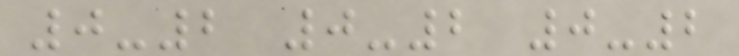0-2 0-2 0-2
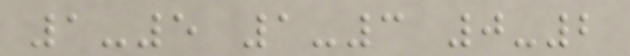1-5 1-3 0-2
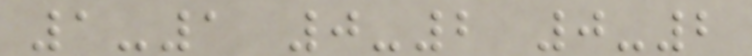1-1 0-2 0-2
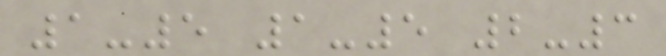1-5 1-5 2-3
